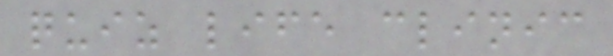quiz life clinic
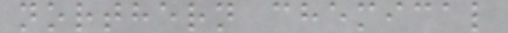northern chemical
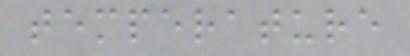temperature
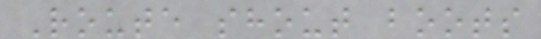Route shout boots
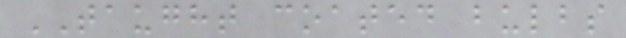TAUGHT coated bulbs
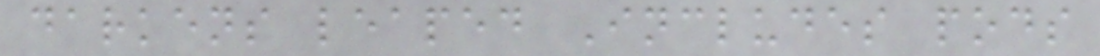darkens leaped Includes pods
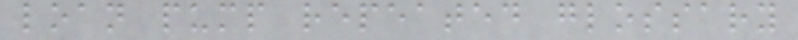loan pump repeated glossary
